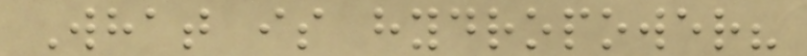What is hydropower?
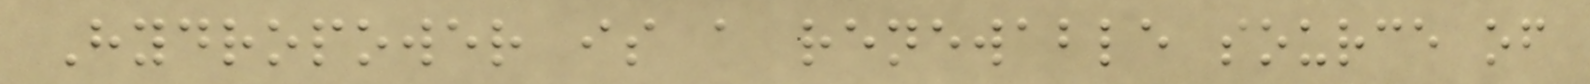Hydropower is a renewable source of
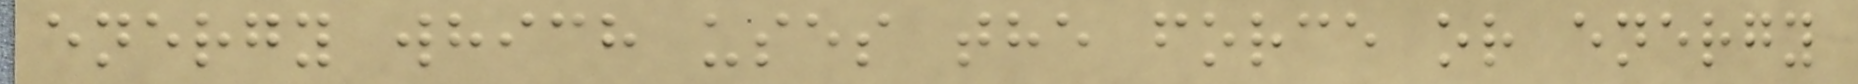energy which uses the force or energy
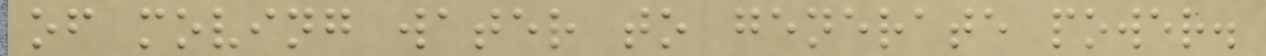of moving water to generate power.
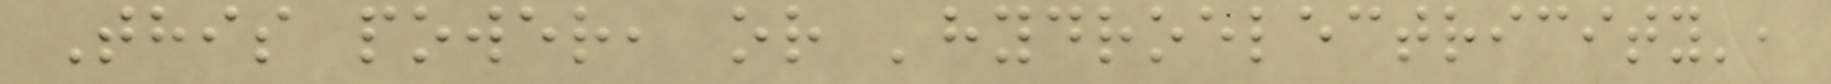This power, or 'hydroelectricity',
